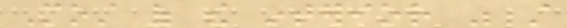Most of the interior was still
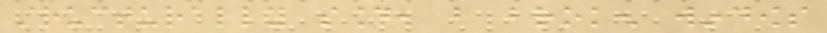structurally sound, but broken windows
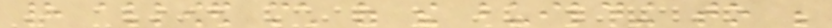had allowed much of the building to be
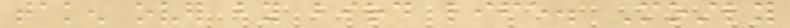taken over by bird life. Mostly
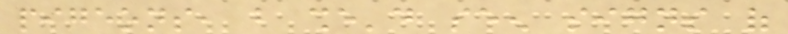pigeons, but she'd seen signs of
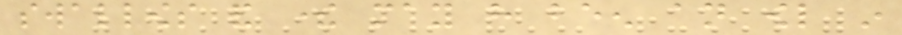swallows and there may have been an owl in
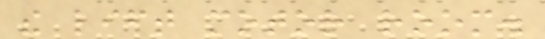the lift motor room.
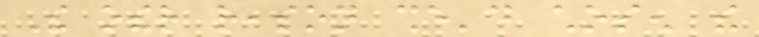The other reason she'd chosen the
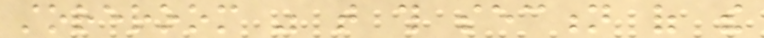storeroom was that this section of the
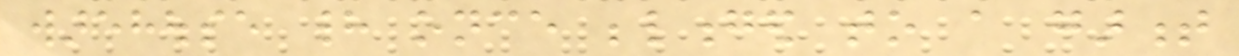warehouse had once belonged to a garment
